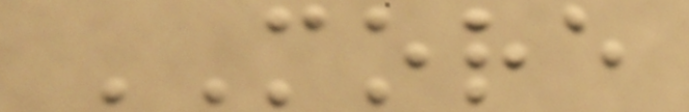MORE
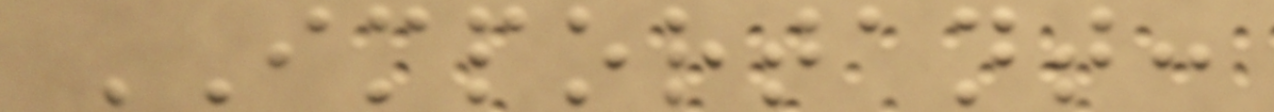IMPORTANT:
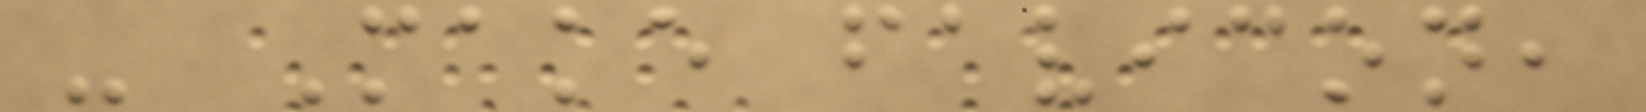- Make favicon,
